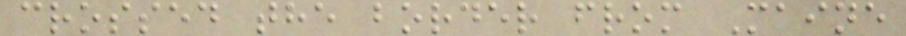crossed the border from Maine
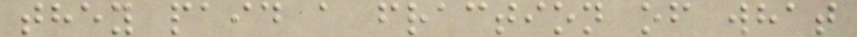they paid a fraction of what
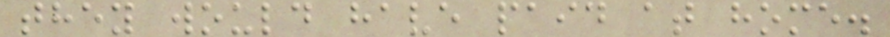they would have paid at home.
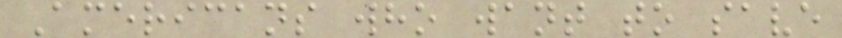Americans who want to save
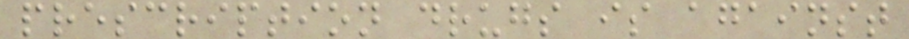prescription drugs is against
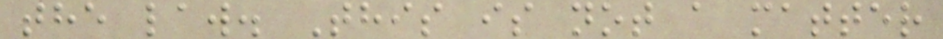the law. This is not a matter
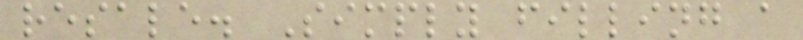resale. Simply filling a
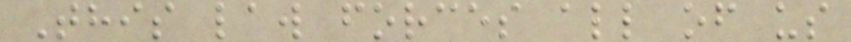This law forces all of us
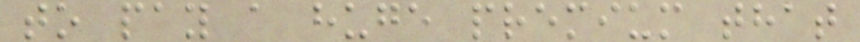to pay a huge premium that
